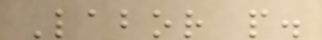Labor people.
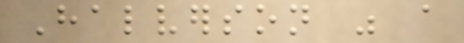Halverson was a
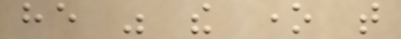he was the one that
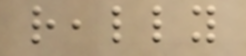really
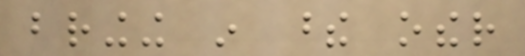bringing in these other
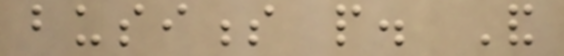business people. And
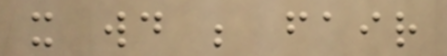it would be fair
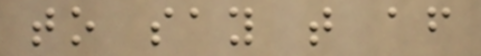to say that after
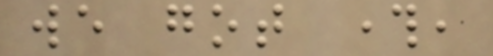we got through,
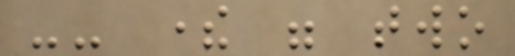-- there were two
